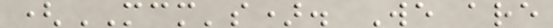(MCM's). We are
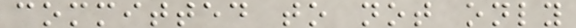committed to not only
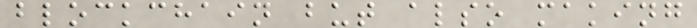blockchain but also making
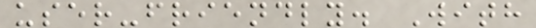user-friendly. With
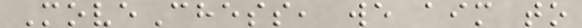MoveChess, we aim to
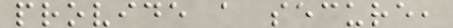provide a secure,
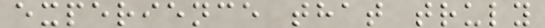experience that truly
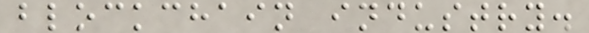blockchain industry.
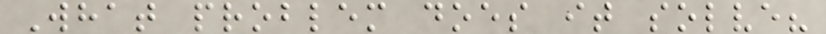What problem does it solve?
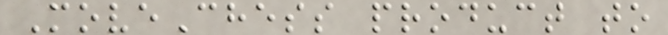MoveChess product to
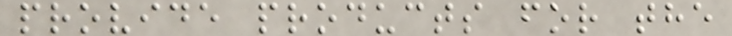provide products for the
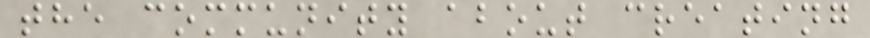the community about creating
